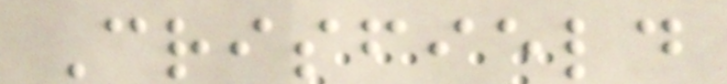Crisfield
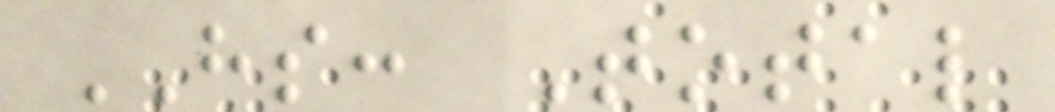HS: Total
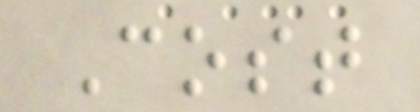Cost
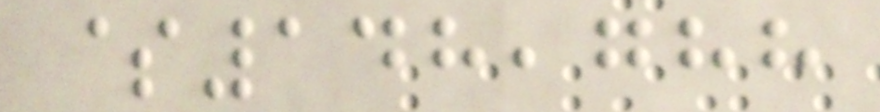$148,788
